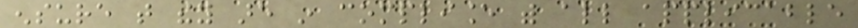ensure that they are in compliance with all applicable
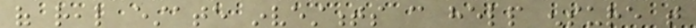of real estate investments can help ensure that
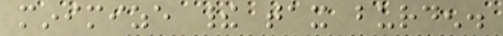minimize their tax burden.
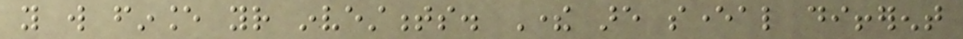you will finance your investments. There are several different
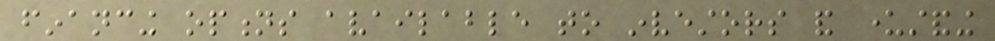financing options available to investors and understanding
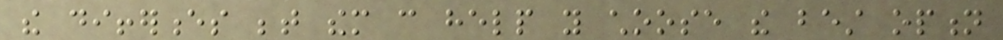the differences between them can help you choose the best option
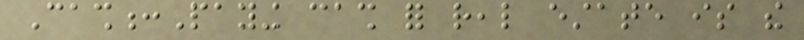Cash:Paying cash for real estate is the
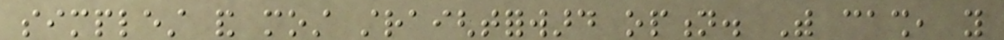simplest and most straightforward option. With cash, you
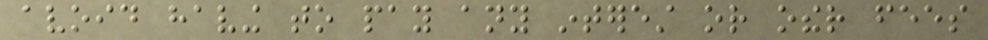avoid having to pay any interest or other fees
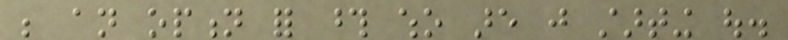be an option for those who are just starting out.
